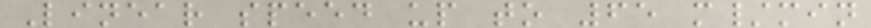Linear speed up to 65 m/min
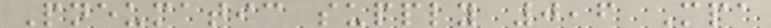Pneumatic supply 0,6 Mpa
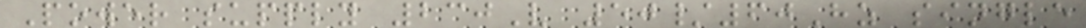Power supply 230V 50/60Hz single
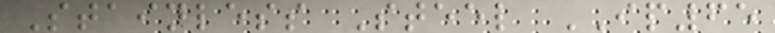Stainless Steel IP65
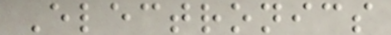Electronics
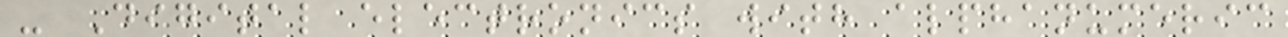- Digital electronics with alphanumeric
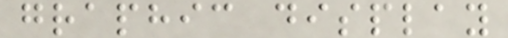graphic display
